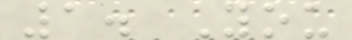1. You
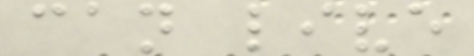can live
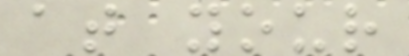at your
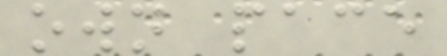own pace
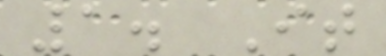1. It
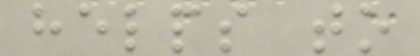helps to
